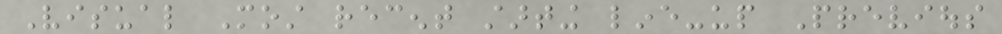Visual Most recent starting line-up Previous
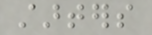starters
